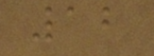12
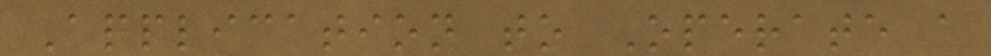Application to Operate a
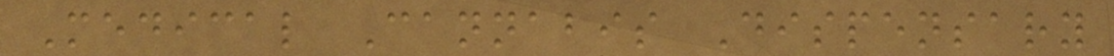Medical Cannabis Dispensary
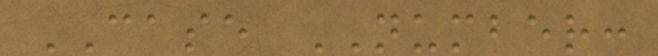CASE NUMBER:
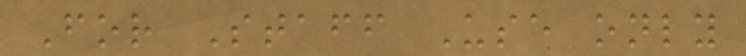For Staff Use only
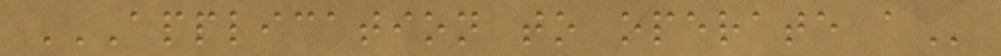APPLICATION TO OPERATE A
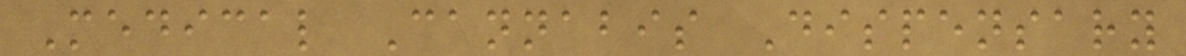Medical Cannabis Dispensary
